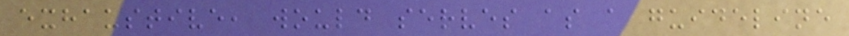exhaustive, would serves as a guideline
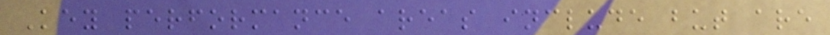Key performance areas include but are
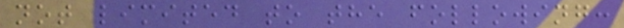not limited to the following:
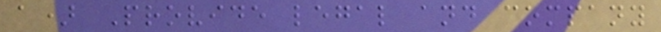a) Provide legal and company
